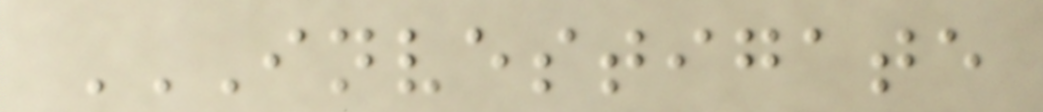INVESTIGATE
